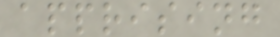apprising
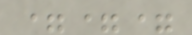===
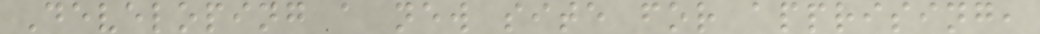Developing a new site for apprising,
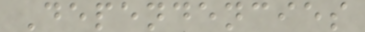Dependencies
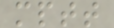mptt
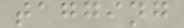tagging
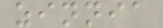zinnia
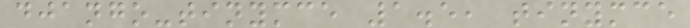django-tinymce 1.5, tinymce
